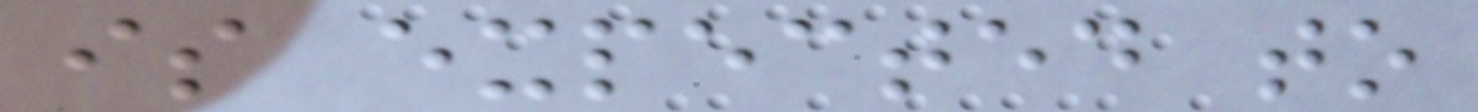is expected to
